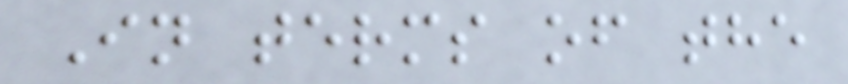In terms of the
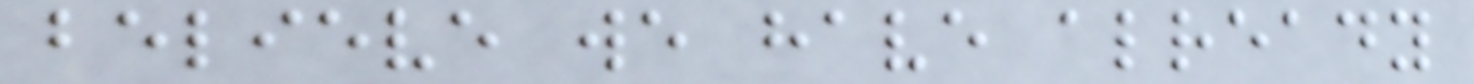believe we have already
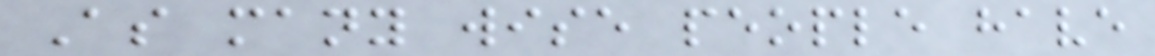As many wise people have
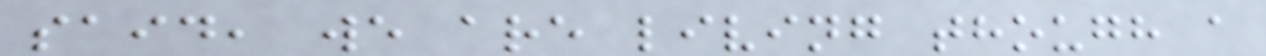said, we are living though a
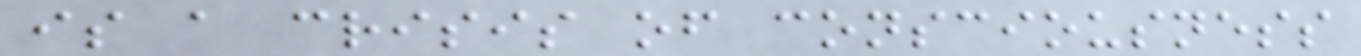is a crisis of consciousness
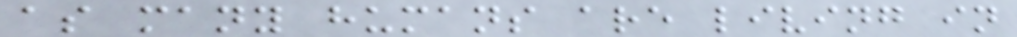as many humans are living in
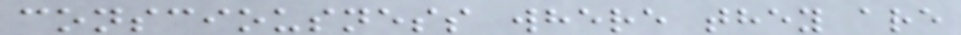consciousness where they are
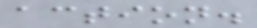action.
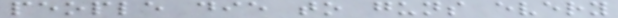people die to guns every
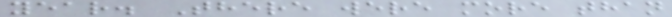year. There were more than
